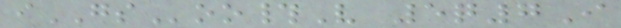iGSoo#V 5q7I
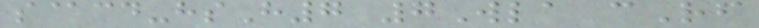s@cd-hsH7 7Wla cRf
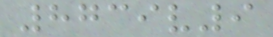8739v9
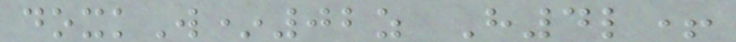doxkW*02z H4l+
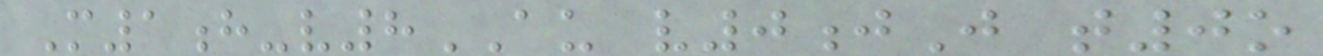M1h-v8AU v0jJ t0o
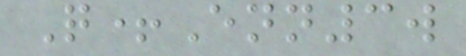Q+Enn3w
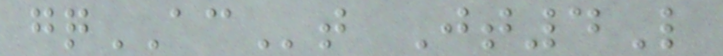gqACt Jt4L
